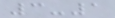3-1
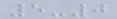5-0
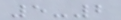5-2
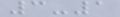3-1
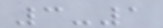3-1
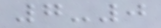7-0
